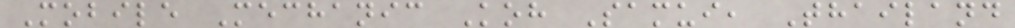Mobile Mechanic Koh Samui, Thailand
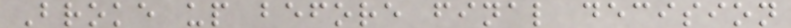Broke up before final decision
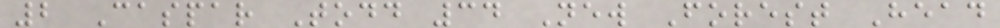2 Caspar Todd 34 New Forest Head
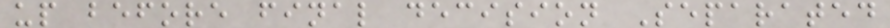up before final decision Separated
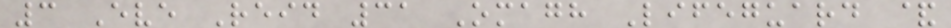3 Eve Reid 31 Omagh Lifeguard &
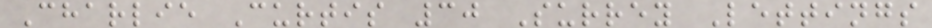Charlie Curtis 30 Surrey Lettings
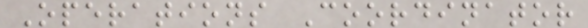Operations Coordinator
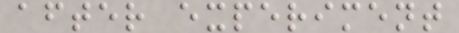after experiment
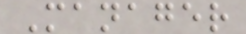Manager
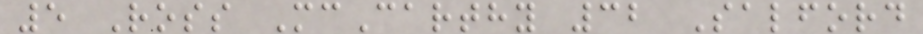5 Ross McCarthy 32 Salford
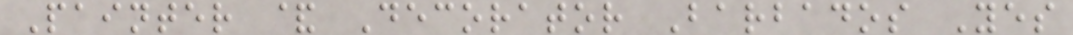Painter & Decorator Barbados Yes
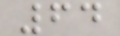64
